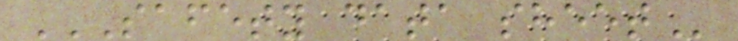SAFETY DATA SHEET
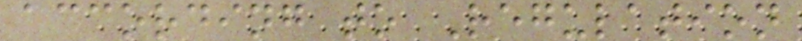according to Regulation
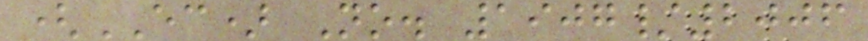(EC) No. 1907/2006
